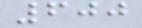600
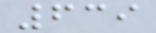639
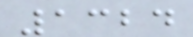1324
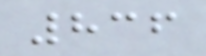836
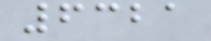6321
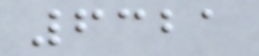6321
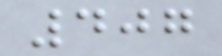407
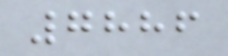7886
